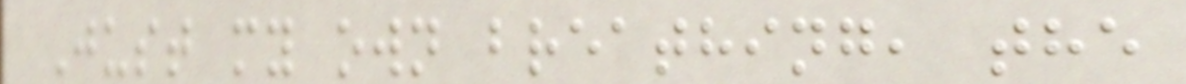Just my own breathing, the
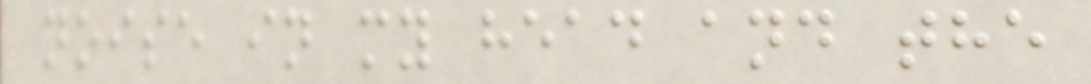noise in my head and the
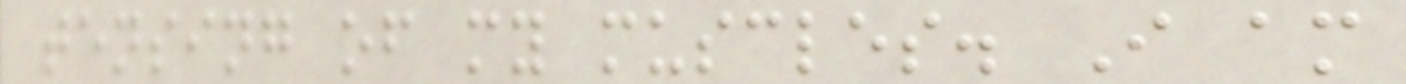tensing of my muscles. I am
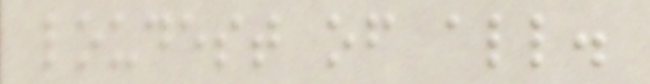loudest of all.
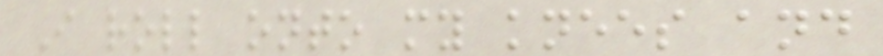I roll onto my knees and
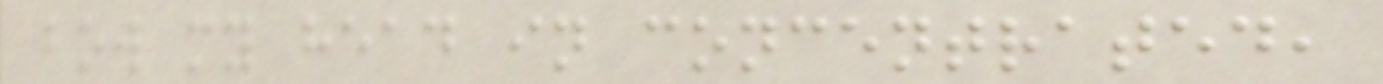bow my head in concentrated,
